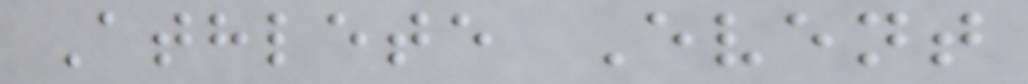Athlete Event
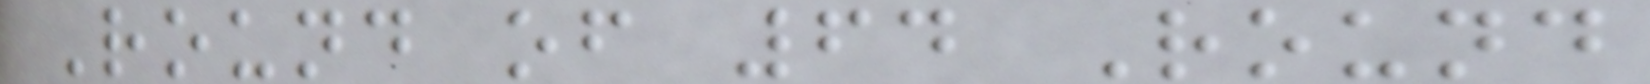Round of 64 Round
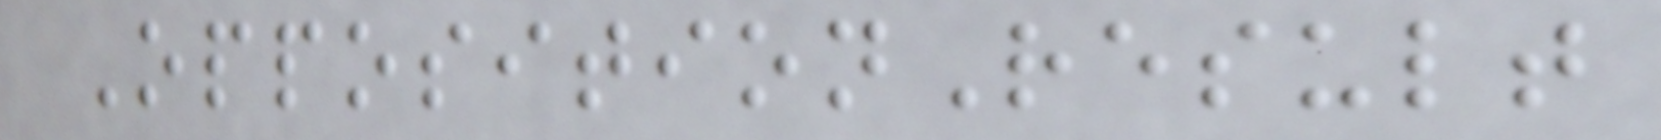OppositionResult
